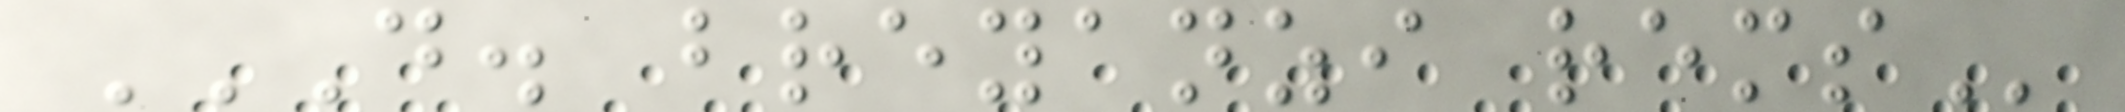D. BREYANZI REMS
